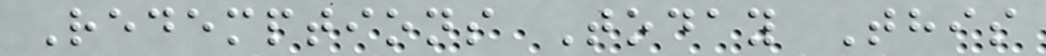Redemptions Today This
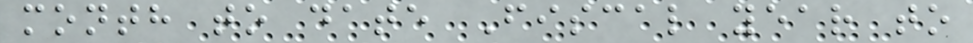month to date Fiscal year to
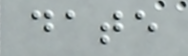date
